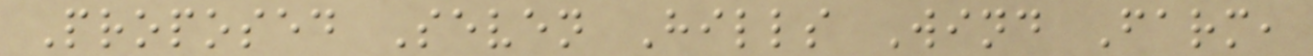Proposed Seven Hills Wind Farm,
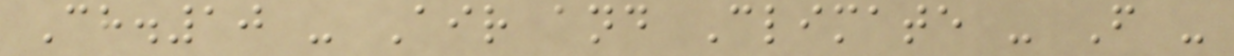Ch.10 - Air and Climate - F -
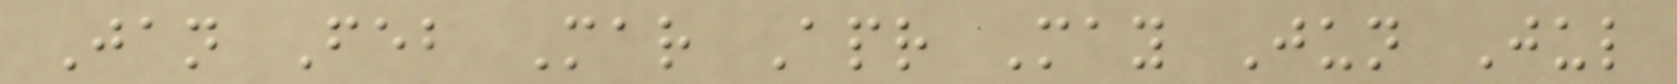Jan Feb Mar Apr May Jun Jul
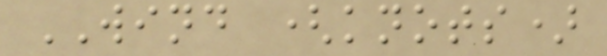WIND (knots)
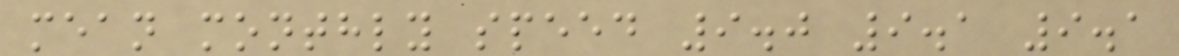mean monthly speed 9.0 9.1 9.1
